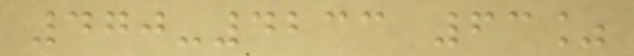470-4233 63%
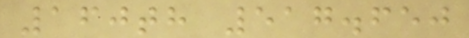160th 517.650
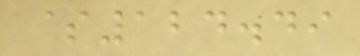$124.49
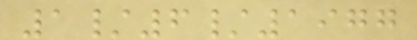1/6/1977
